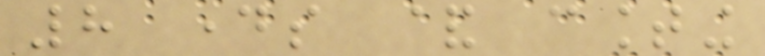8 days & counting
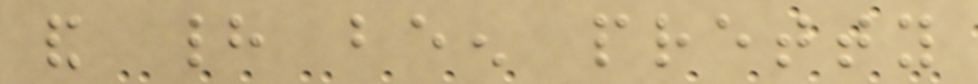and had been pretty
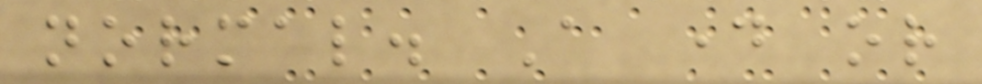normal. A day or
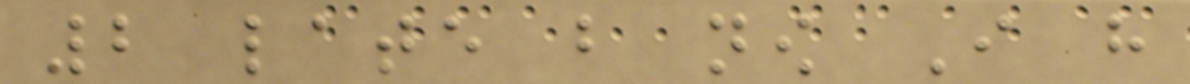2 late but now I have
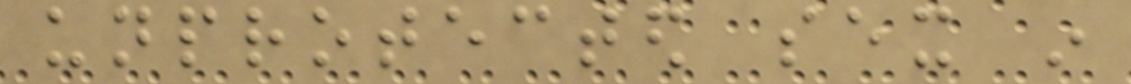unprotected sex in
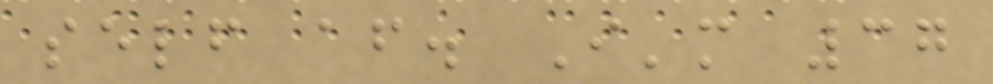self after. I'm 37
